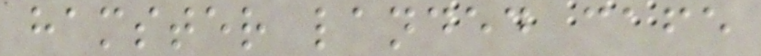hamster landed cafe
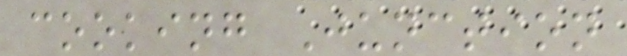cooking Junction
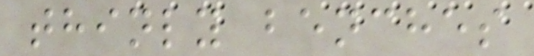thinly benches
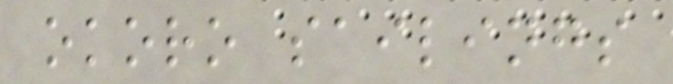okoro sailings
